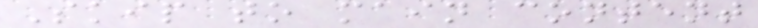Skip to main content
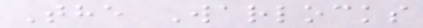The Warlocks
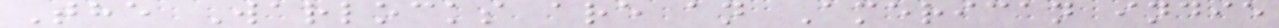The Warlocks are an American indie
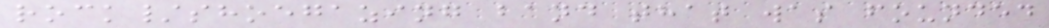rock/shoegazing band that was founded
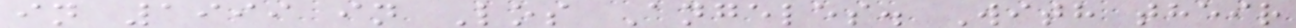in 1999 in Los Angeles. With their
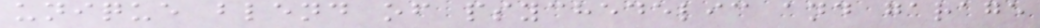unique blend of psychedelic and garage
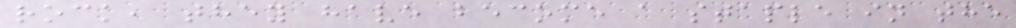rock, they have become a staple in the
